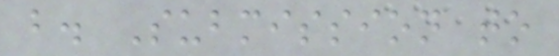b. Submission to
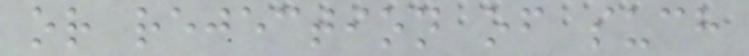or rejection of such
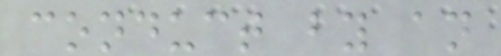conduct by an
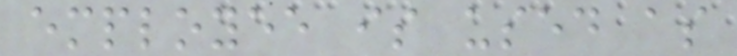employee is used as
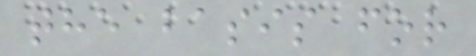the basis for
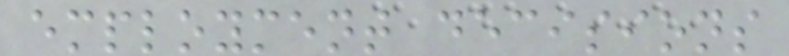employment decisions
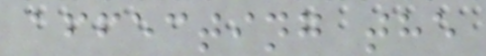affecting the
